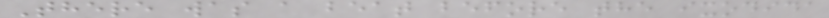There was a beat before the ixodida
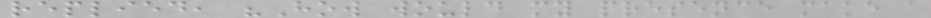replied, "How would my presence make a
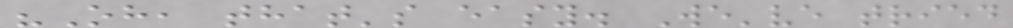"Oh, that's easy. We've tried
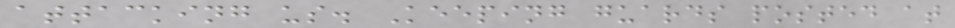attacking us. Keeping guards posted at
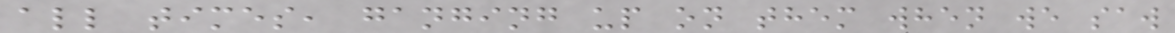all times, ganging up on them when we saw
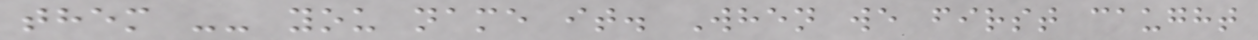them -- you name it. When we first caught
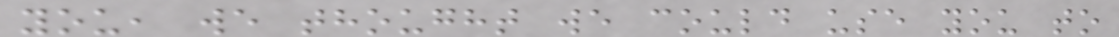you, we thought we could use you to
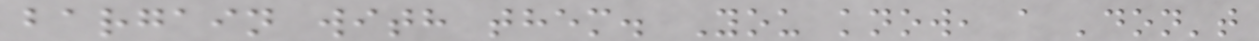bargain with them. You know, a 'don't
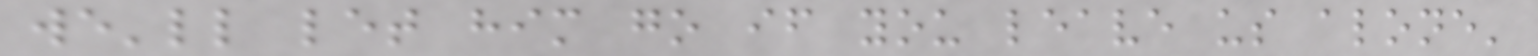we'll let him go if you leave us alone'
